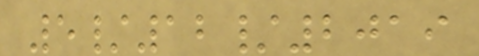5/12/2019
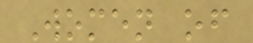Women of
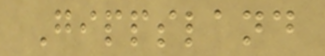Gippsland
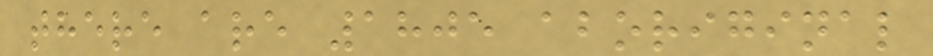there are 1805 aboriginal
